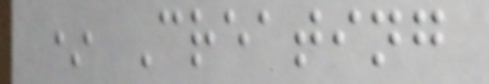* Creating
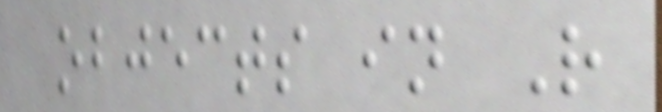objects in R
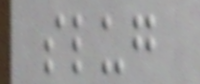slug
